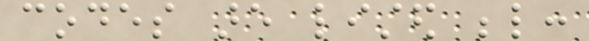codes are listed below:
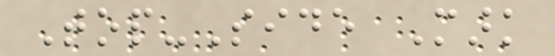Top-Side Mark
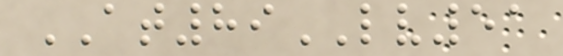AT89LV51
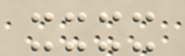xxxx
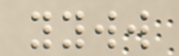yyww
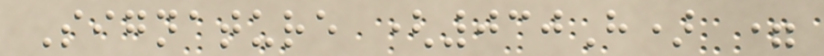Signature (030H) =
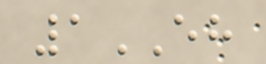1EH
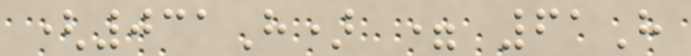(031H) = 61H
